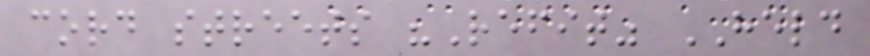cord streets "Refit" HELD
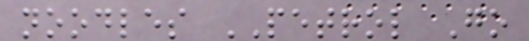noodles PETROL Go
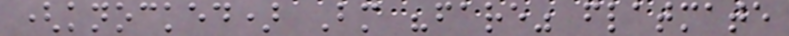(knocked) Bm "fare" flatmate
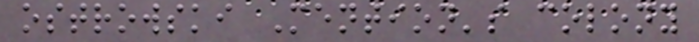ostrowski Mention's colony
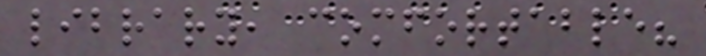library, comfortable?
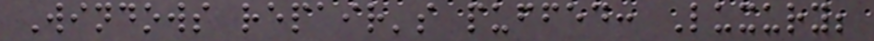Windows repair's puffed: Luxury;
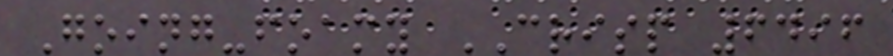Going-foamy CRISP 6496
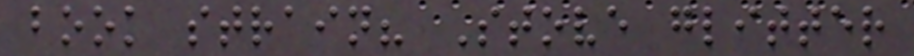book strain? Stove glitter
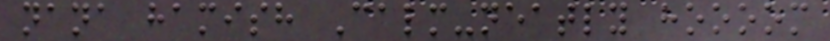nana hamish Calm-neatly hoooom
